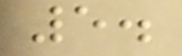5.
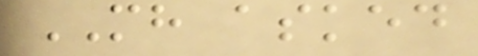MH asked
